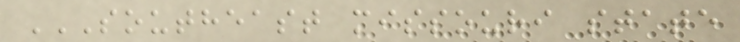SOUTHEAST MISSOURI STATE
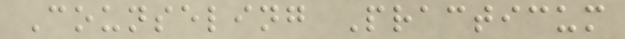Counseling Practicum
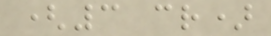(3 cr)
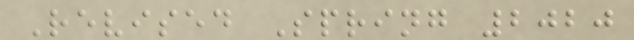Revised Spring 2020
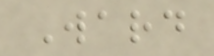Ward
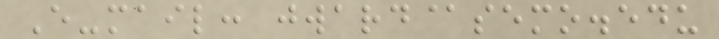E-mail: jward@semo.edu
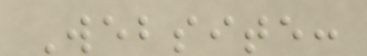Website:
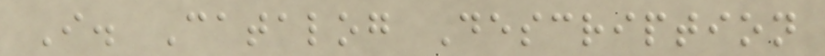I. Catalog Description
